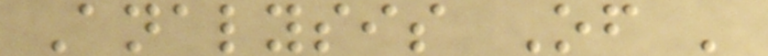Analysis Of '
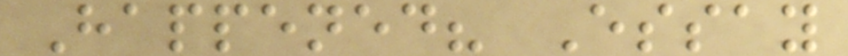Happened? Essay
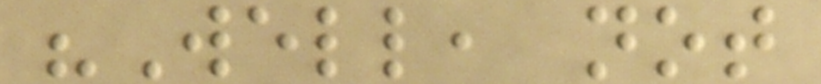"Well, not
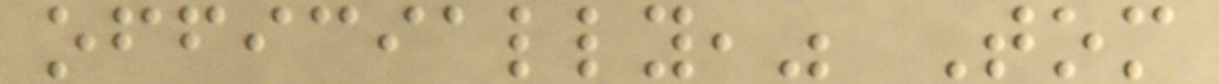officially," Tom
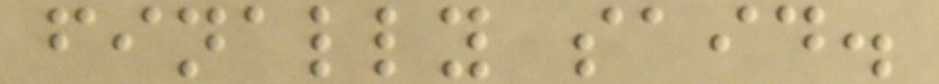finally said.
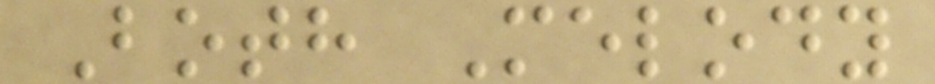Both Melody
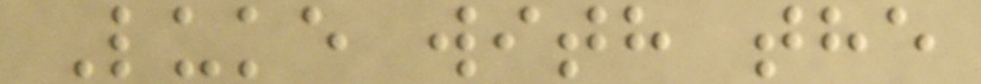Luke with the
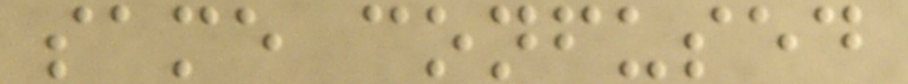same confused
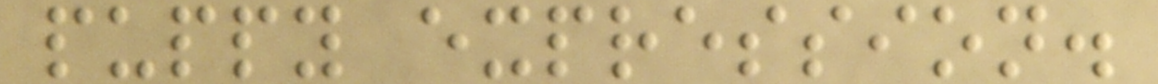puppy expression.
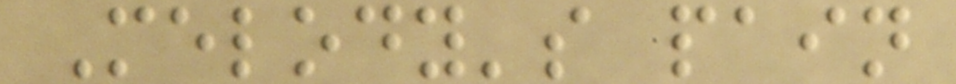Melody's pain
